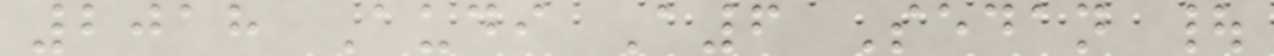2018 Audi A6 Sedan |
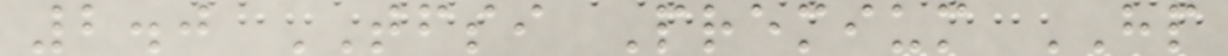2.0 TFSI Premium HP
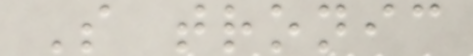S tronic
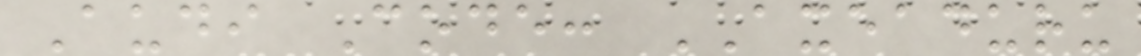Audi Code: AXEADURU
